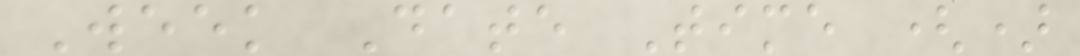Week Date Time ()
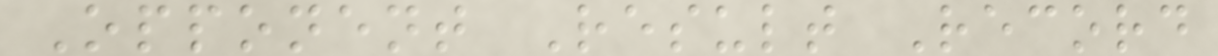Opponent Result Record
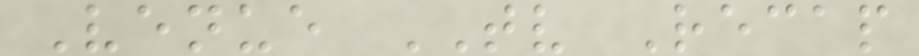Venue TV Recap
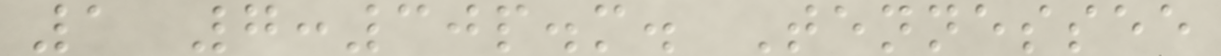1 7:30p.m. Tennessee
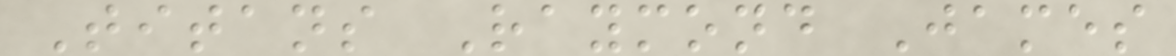Titans Raymond James
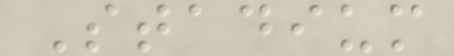Stadium
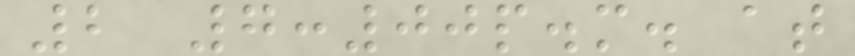2 7:00p.m. at
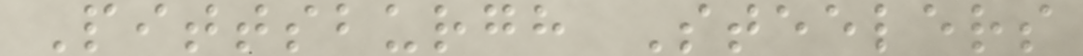Pittsburgh Steelers
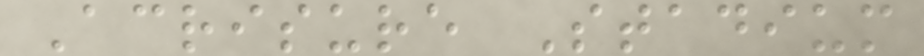Acrisure Stadium
